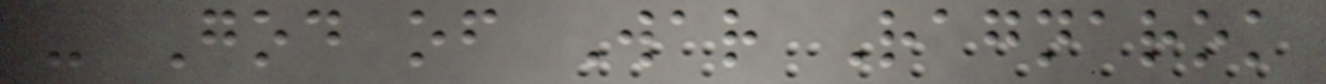- God of War Ragnarok
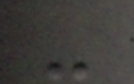-
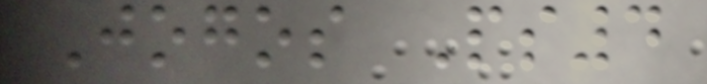Jogos Ps4
